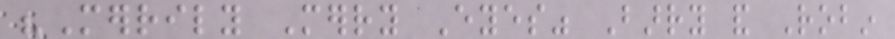"Merrily Merry Eyes" Barry and Robin
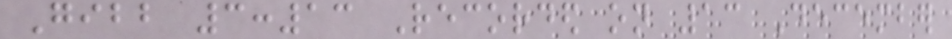Gibb 3:13 Recorded on 13 December
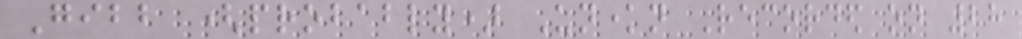Gibb (probably) Unknown Recorded on 28
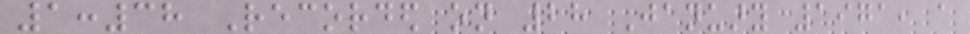1:38 Recorded on 28 January 1971, a
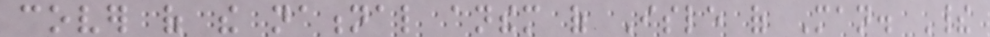cover of the national anthem of Isle of Man. Their
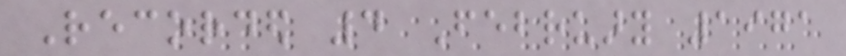Recorded 4 February 1971
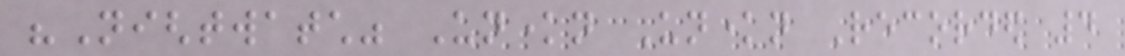"Nightwatch" Unknown Unknown Recorded 4
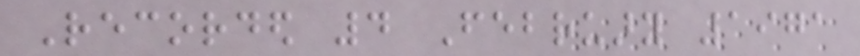Recorded 4 February 1971
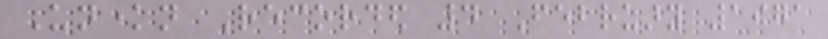Unknown Recorded 4 February 1971
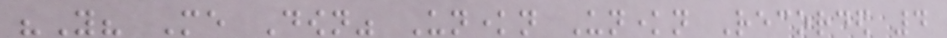"You? Me Down" Unknown Unknown Recorded 4
